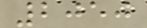2050
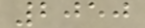2050
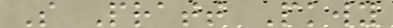S Pratt Pkwy
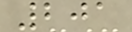201
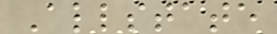Allstate
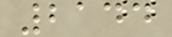2144
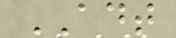ADT
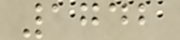1742
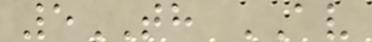5TH AV
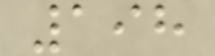198
